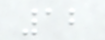12
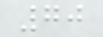70
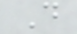D
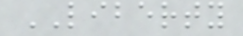LIBERTY
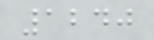1240
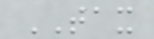TAX
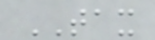TAX
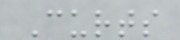Curts
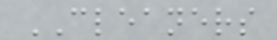CLEANERS
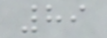89
